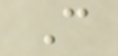C
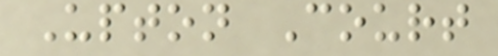Upton Court
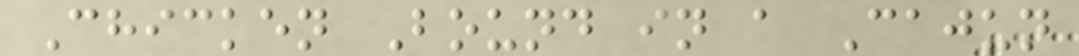Chicken Bound in a Cajun
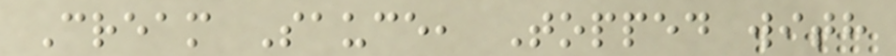Cream Sauce, Topped with
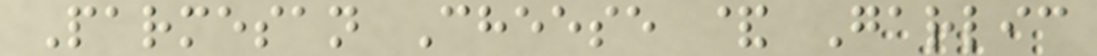Parmesan Cheese & Garlic
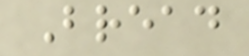Bread
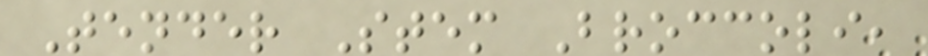Tender Stem Broccoli,
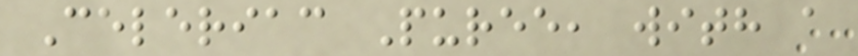Celeriac Puree, with a
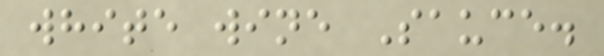white wine Sauce.
